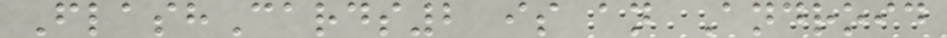FlashCards2 is an Android
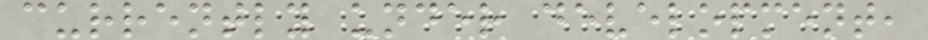currently under development,
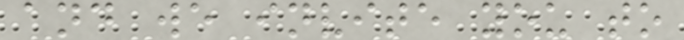and we invite you to
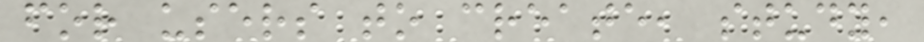for users to create, study,
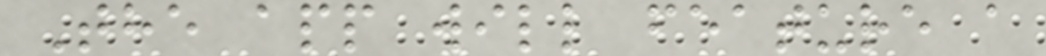The app will feature a
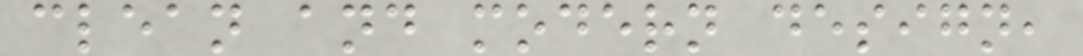clean and modern design,
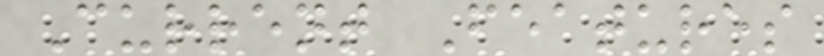Current Features
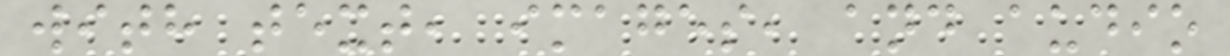with text, images, and audio
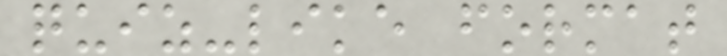quiz-like format
